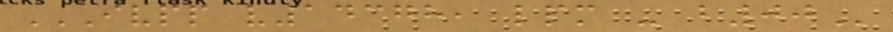IVPP V14378, LPM - B00
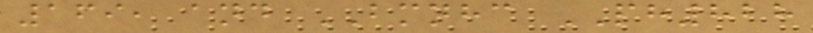169, and BMNHC PH828
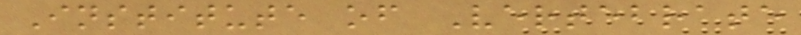Institute of Vertebrate
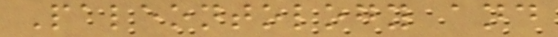Paleontology and
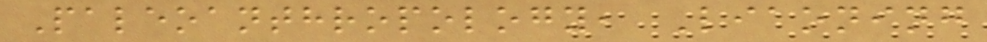Paleoanthropology, Liaoning
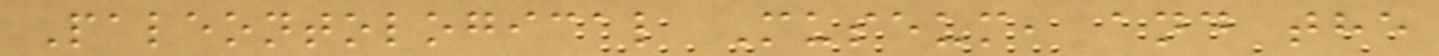Paleontological Museum, and the
